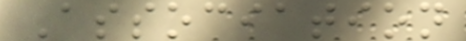Association
